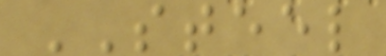STEEL
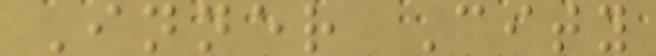Inner City
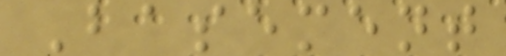Basement
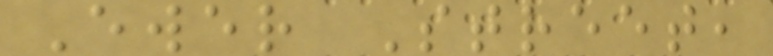Ewer Street,
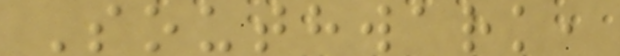Southwark,
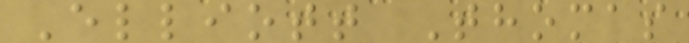Elliott Thomas
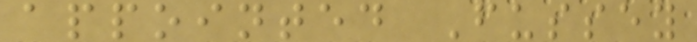appointed Fussey
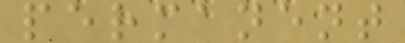permanent
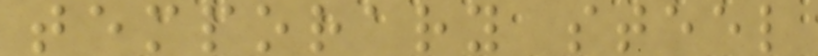temporary steel
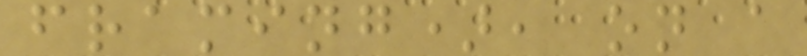framing), on a
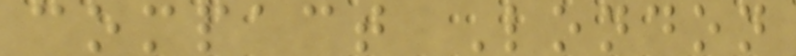compact London
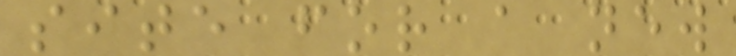site for a new
